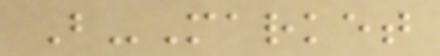B-Market
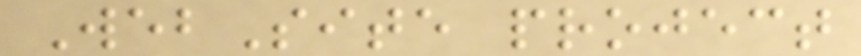WebSite project
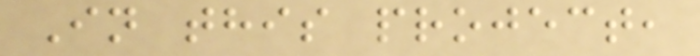In this project,
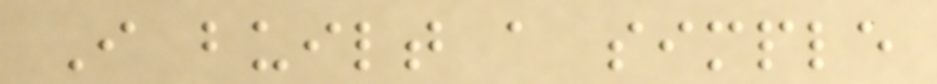I built a simple
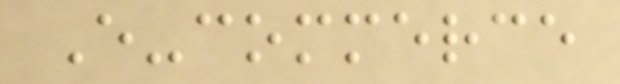E-commerce
